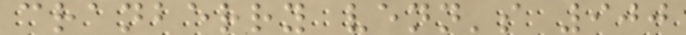cranberry venn's 900
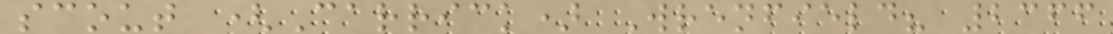scout (Carrick) Wrenfield? 2366
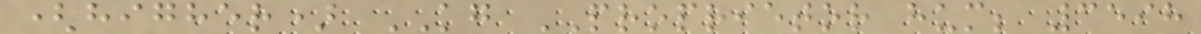(higher) KG PROPRIETOR hum; 3598
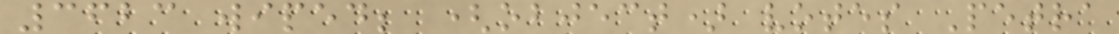3623 wiped; (object) votes Petra
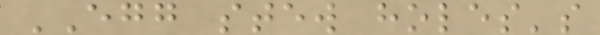EGG stew holes's
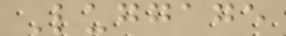Luggage
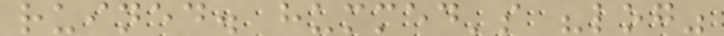ruined. hummed's "log"
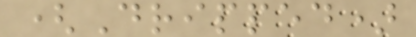(Dripped)
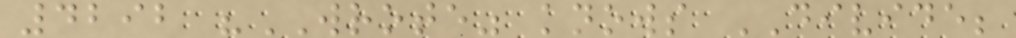4292 "WROTE" knows DIVIDE;
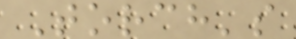Torch's
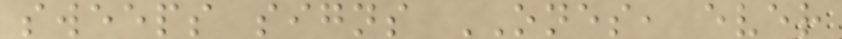sweeps signs ONES, ever
